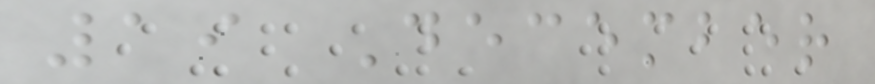19 December
